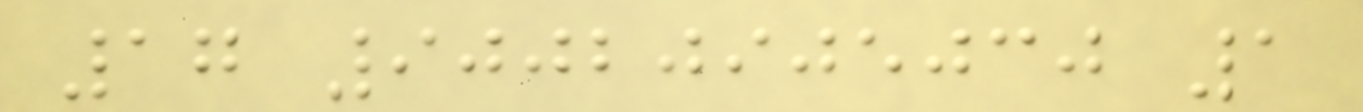17 90020905030 1
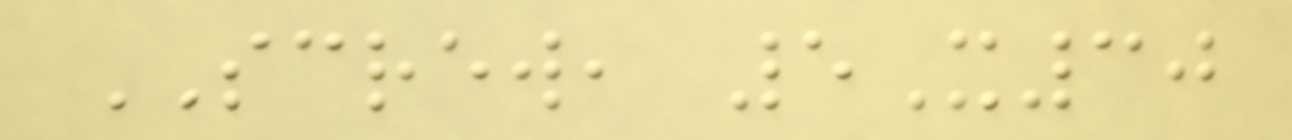SCREW, 5X30
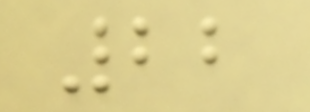22
